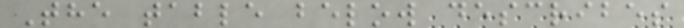The table below describes
